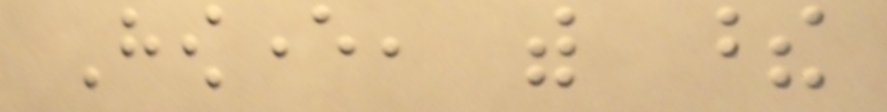However, with these
